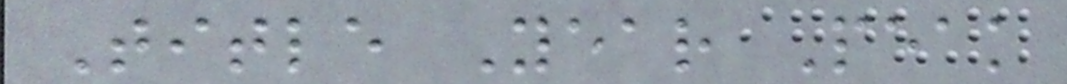Title Year Peak
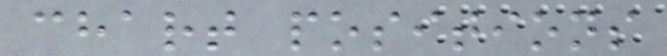chart positions
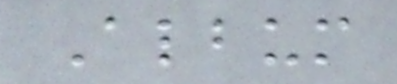Album
